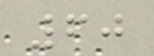60
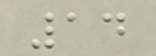14
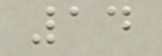14
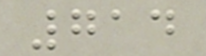714
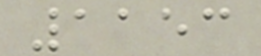1153
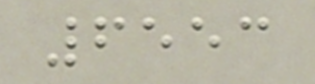6553
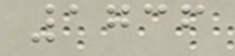1736
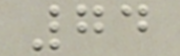74
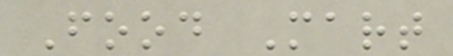Food Mart
